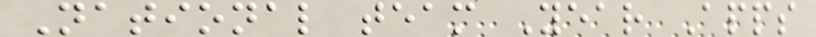National team Year Apps
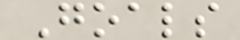Goals
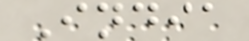India
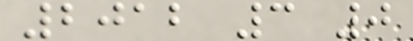2012 3 0
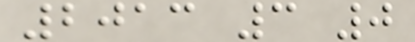2013 3 0
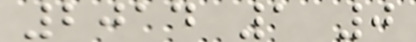2014 1 0
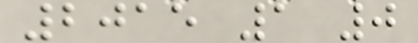2015 1 0
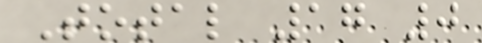Total 17 0
